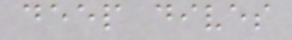deep dives
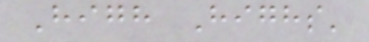High Highs'
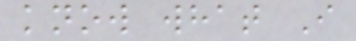know what I
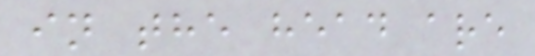in the head are
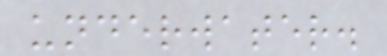underwater.
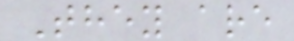They are
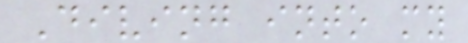Diving into my
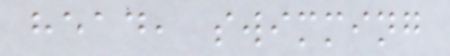head, swimming
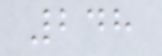248
